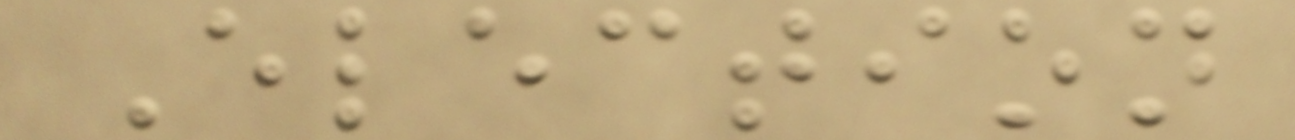Election
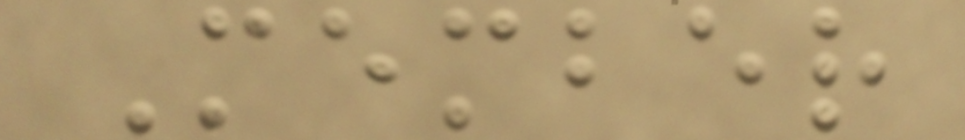Member
